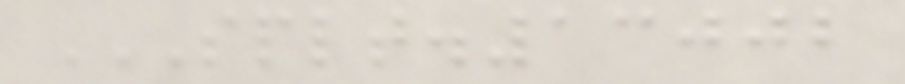SPLT.13002
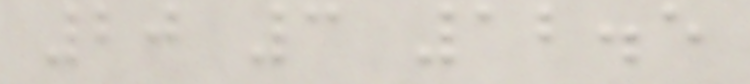20 3 12.5
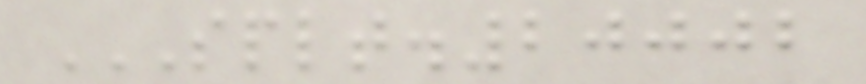SPLT.20002
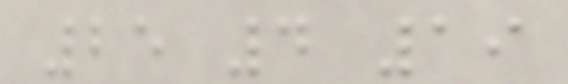25 4 19
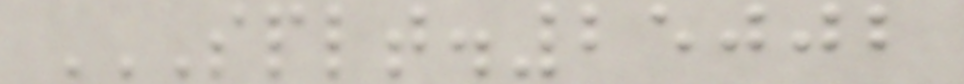SPLT.25002
